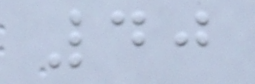40
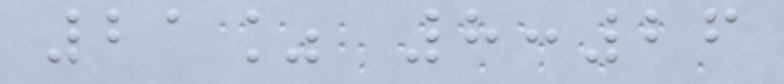21% 8:26
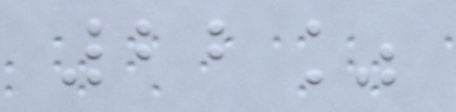22%
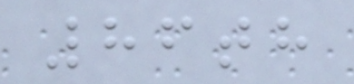86th
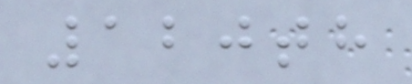120th
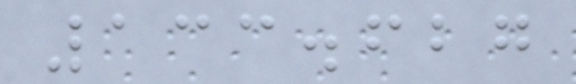133.627
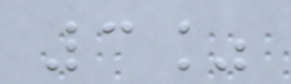3%
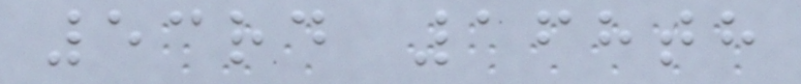53rd 168th
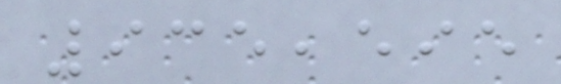935,595
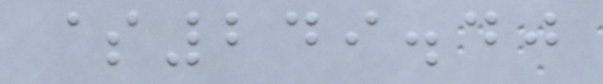$249.40
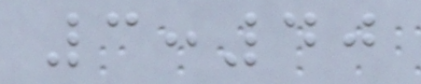3:40
